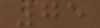75
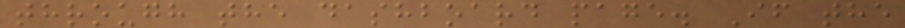through the dashboard page. If the
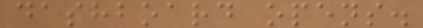dashboard opens.
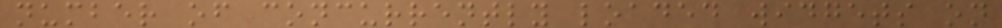number of concurrently loaded widgets on
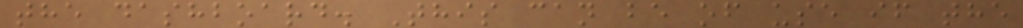the dashboard. This can be of use if the
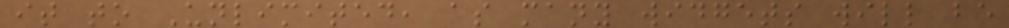it to Unlimited, as many widgets will be
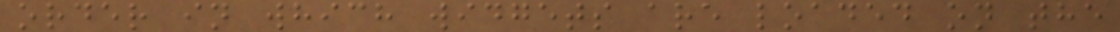order in which widgets are loaded on the
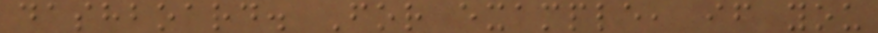dashboard. For example, if you
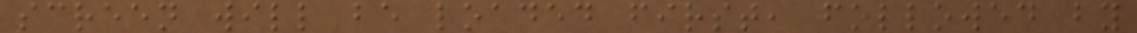screen will be loaded first, followed by
